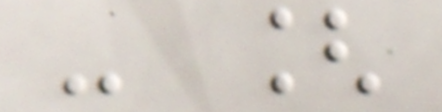- [
